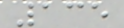135
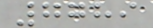7789
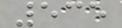535
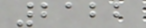2122
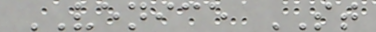VENICE ST
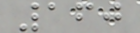160
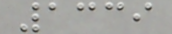1339
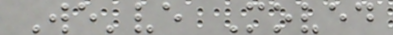We've Moved
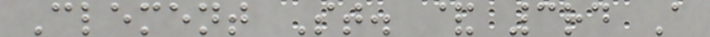Clement St. & 3rd A
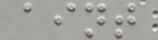aint
